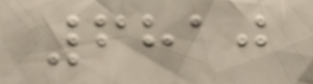6810
